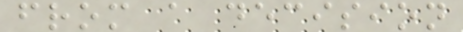from a decision
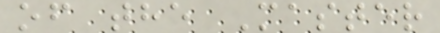of the Master
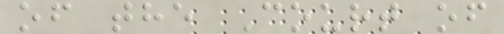of the Court of
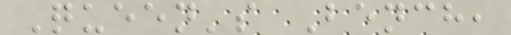Queen's Bench,
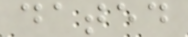dated
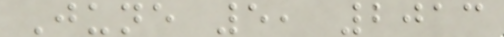June 5, 2013
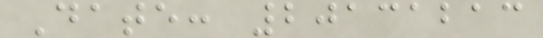Date: 20131213
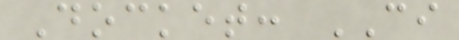Docket: CI
